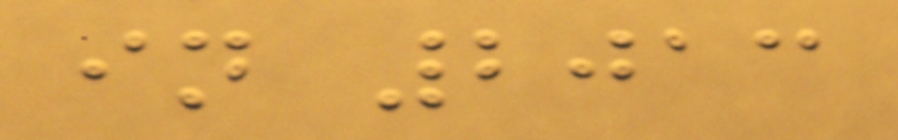in 2013
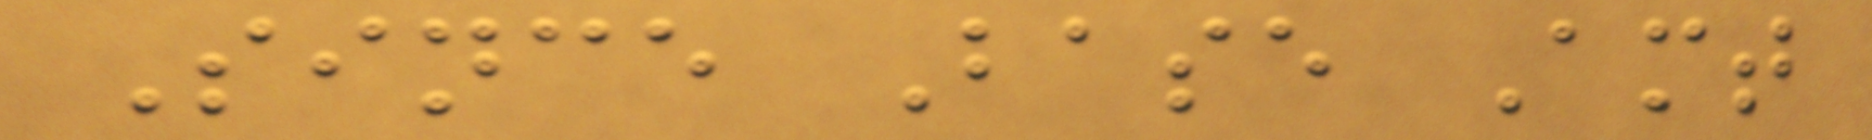Since Base Amt
